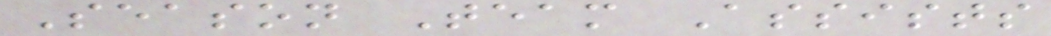Season Team Assists
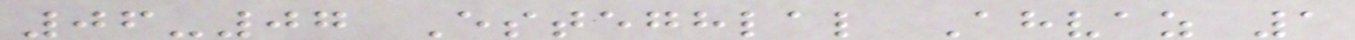06-07 Esteghlal Ahvaz 1
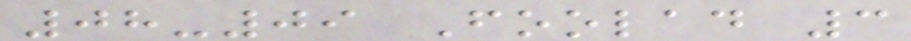08-09 Foolad 3
